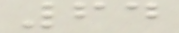64
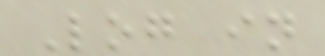Log in
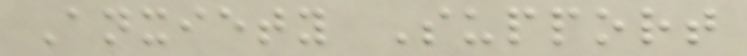Anxiety Support
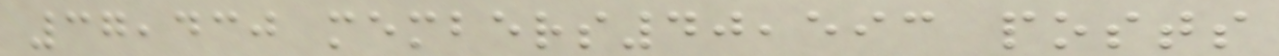37,430 members40,593 posts
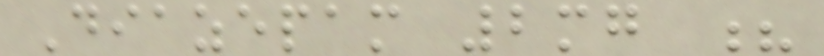Diazepam 2mg ?
